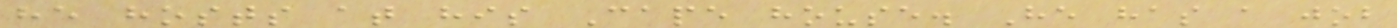he hosts at his Cape house. He has a job
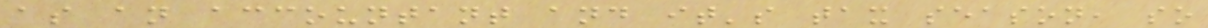as an accountant and it's tax season, so
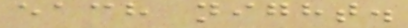each night.
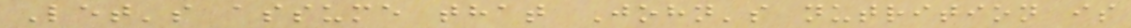Let's assume that John's nutrition is
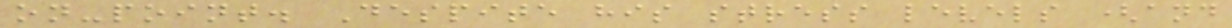on-point. Despite his stress levels (and
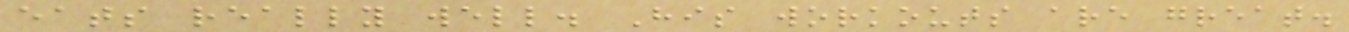eats really well. His workouts are great.
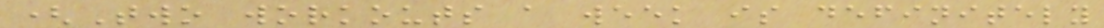(Two workouts a week is definitely
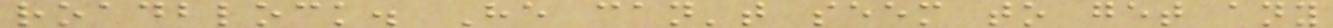roadblock. He can't seem to get any
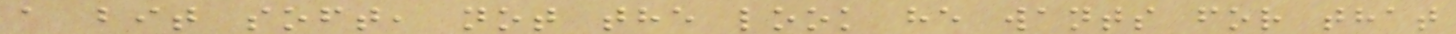a bit soft, not the look he wants for that
